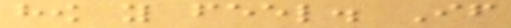how you feel. If
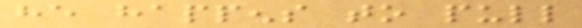he happens to pull
